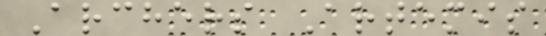Archers Artemis
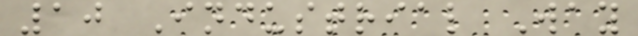10 Industrial Way
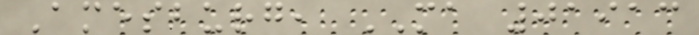Amesburg, MA 01913
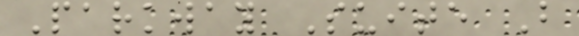Parkway Suite B
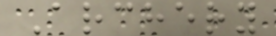Archery
